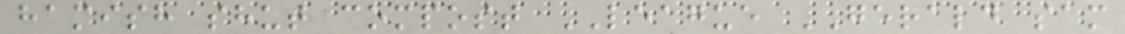hamish shut compost LEAGUE GERALD sam
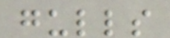gulls
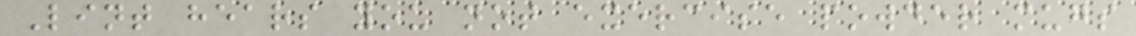Lint hears you not exercise powder mugs
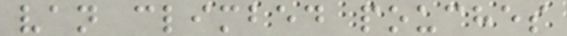van climbed pouches
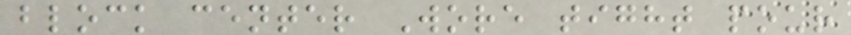block center Wore tight pour
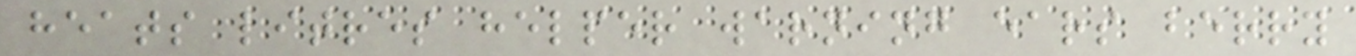heats litres helper warning ears berry
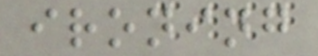ironing
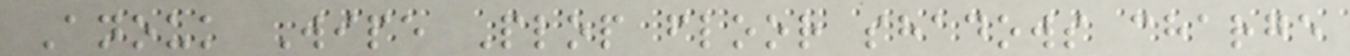Anouk Wipe Plop floor shadows charge
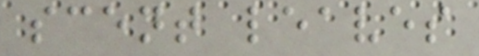scent leaves
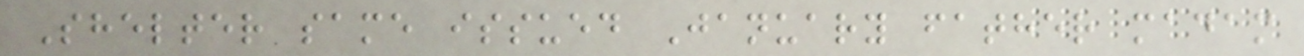Shelter same issued January father madam
